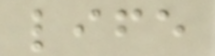life
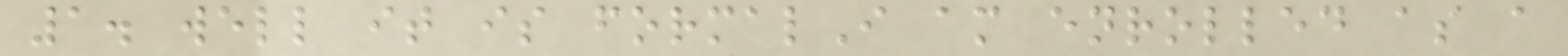1. well it is formalI am enrolled as a
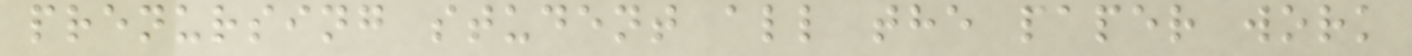prenursing student all the paper work
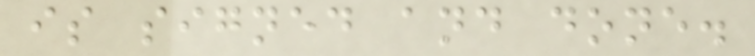is signed and done.
